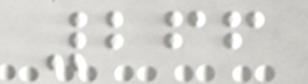266
